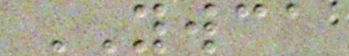YWCA
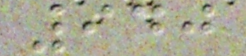940
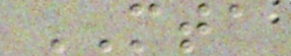MTA
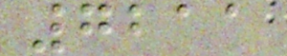7211
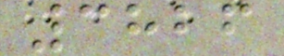3826
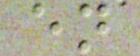en
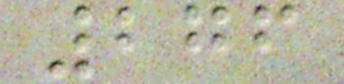276
